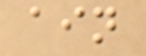ain
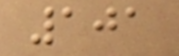101
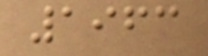1963
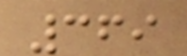369
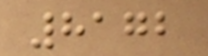8172
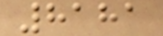8181
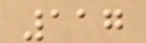117
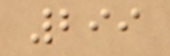299
